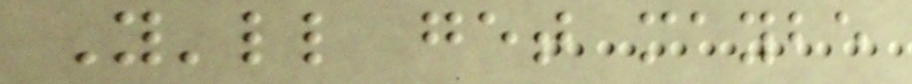You'll get maybe
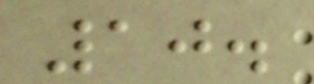10.
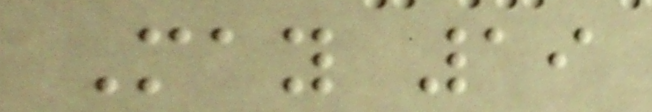May 19
